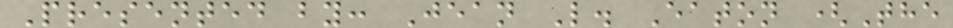Presented by: Jean L. Eaton (The
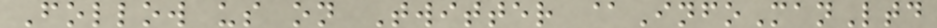Follow us on Twitter @InfoManLtd
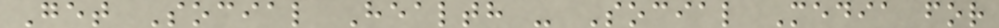Get Social Health - Social Media for
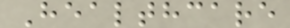Healthcare
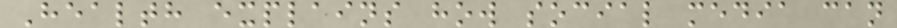Health explains how social media can
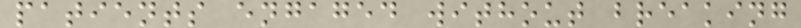patients engaged without breaking
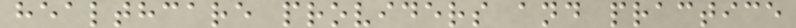healthcare providers and practice
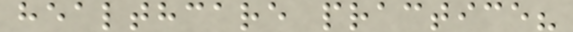healthcare practice?
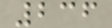236
